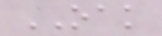OAK
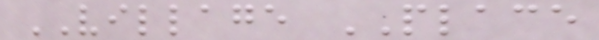VILLAGE PLACE
